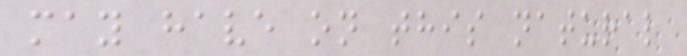may have on this natural
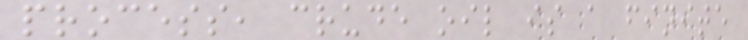process, crude oil is a finite
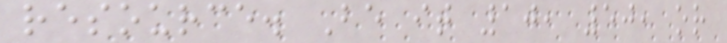resource. Be it 10, 50, or
